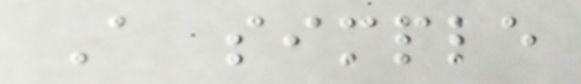A simple
